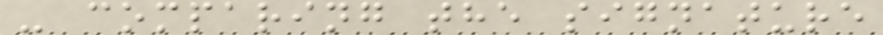- comparing the signature
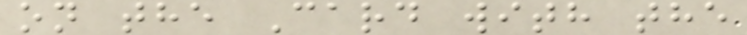on the Card with the
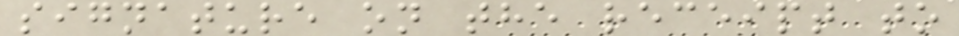signature on the receipt to
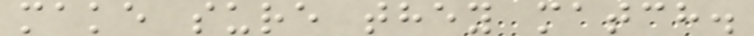make sure they match.
